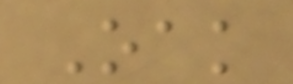Oak
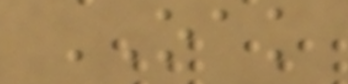OAK
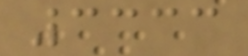3333
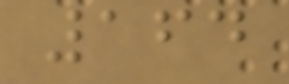164
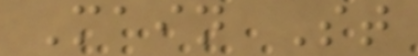Main St
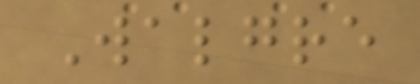Walgre
